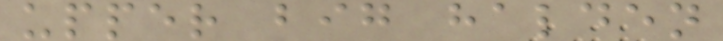upper big halden
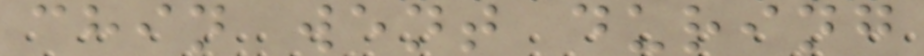chin went during
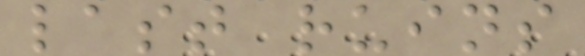last ruins
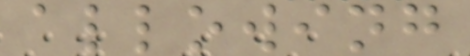allowing
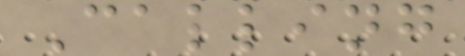Calling
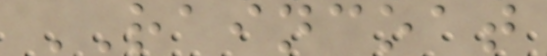RAINCOAT
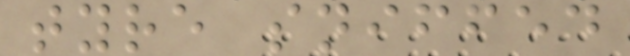tyre sniffed
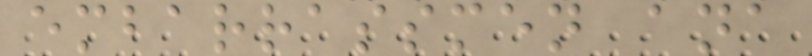embarrassmen ana
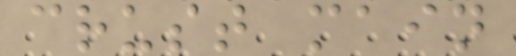crust main
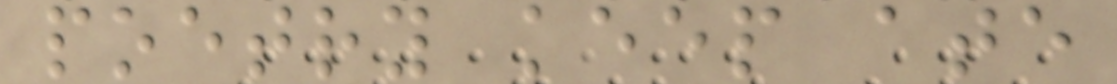poetry keep ate
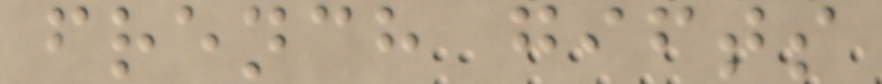french gifts
